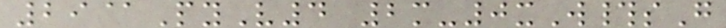29@PyV4 2m-0xW#sG
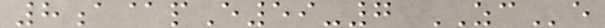8a@pE59-7 ZCe
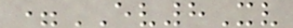=EV8Xv
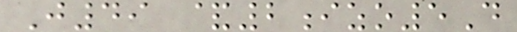J49 &2izo5D
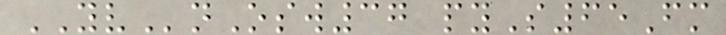YVnOsw37 pyS65Fm
